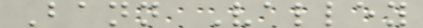Bann Valley
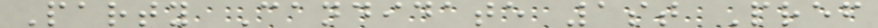Party Candidate 1st Pref
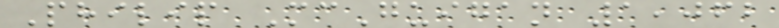Philip McGuigan 1,062
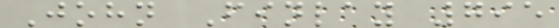John Finlay 795
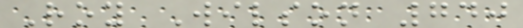Roy Wilson 740
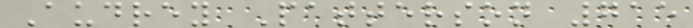Audrey Patterson 715
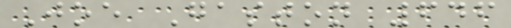Joe Gaston 646
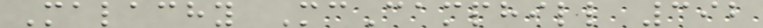Malachy McCamphill 392
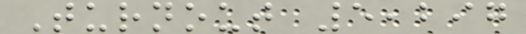Turnout 5,297
